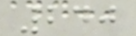240
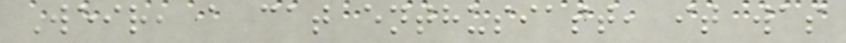Weir, a cat enthusiast, it was
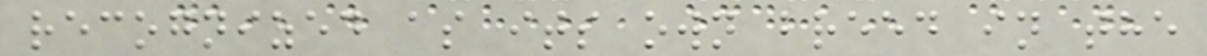recognized as its own breed in the
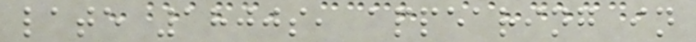late 1800s, appearing in
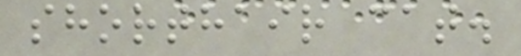shorthair cat.
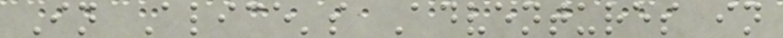In Alice's Adventures in
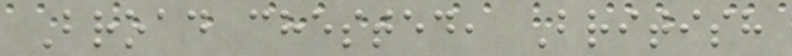Broad chested, British
